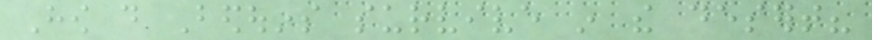How do Bedouins survive in the desert?
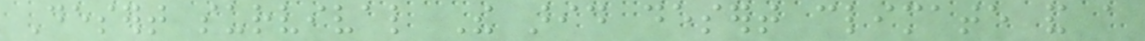Desert survival The arid desert climate and a
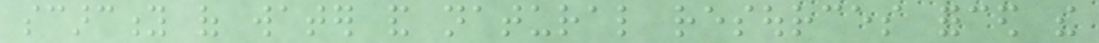scarcity of water and natural resources forced the
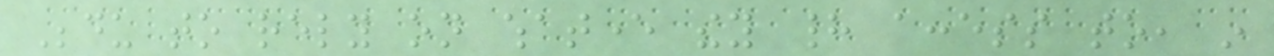Bedu to rely on whatever they had access to, in
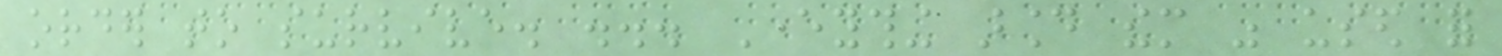order to survive. ... Everything around them was used for
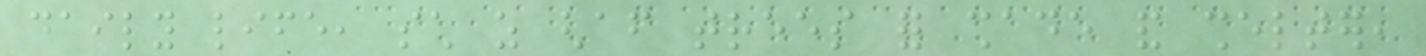daily life, such as ghaf trees for shade and shelter,
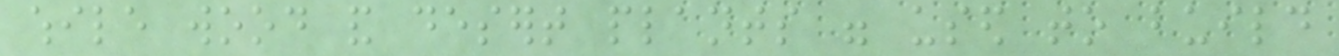while wood and desert plants were used to build
